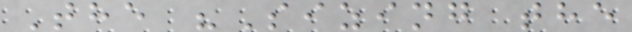The "Sizing the
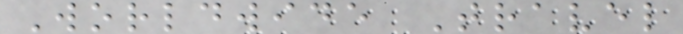Worldwide Travel
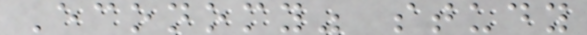Economy" study
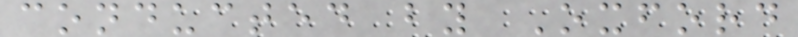conducted by Oxford
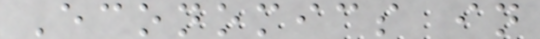Economics in
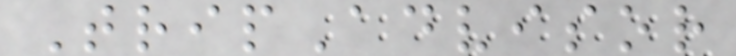TripAdvisor
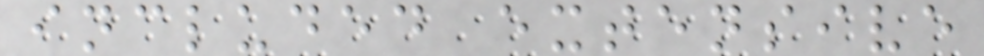included extensive
